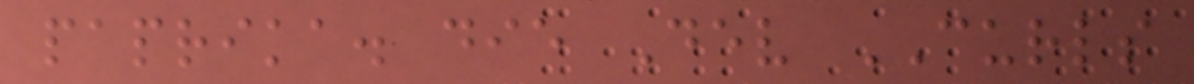paprika. die Dev CURLS
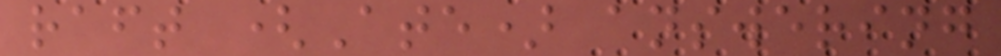raft (Ate) answering
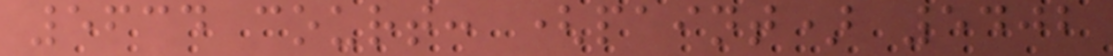5634 court: (paint) 5402
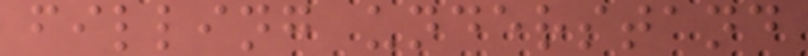filling understand
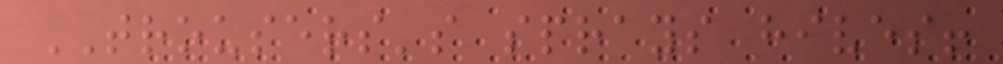TROUSERS's sprays hives!
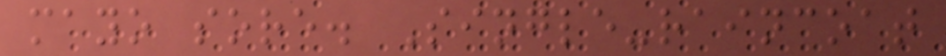mayo sore. Single-raincoat
